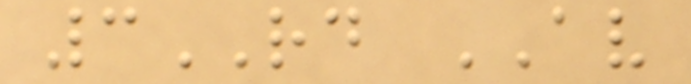3RD AV
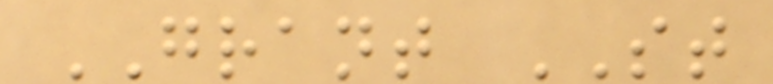GRANT ST
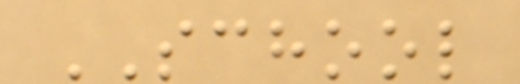SCHOOL
